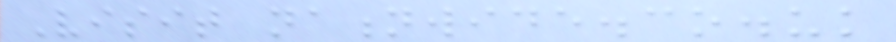Visit nationwide.co.uk
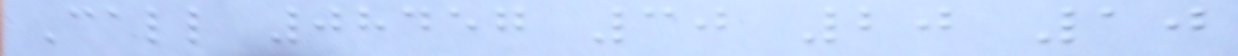Call 08457 30 20 10
